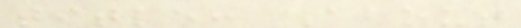title: About
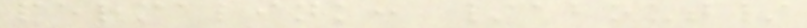permalink: /about/
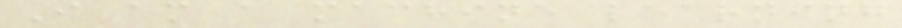I am a machine learning
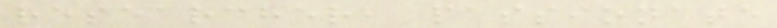researcher, passionate
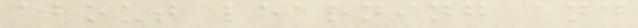about learning and
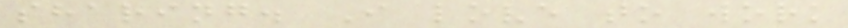sharing. I love to work
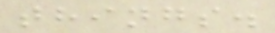things.
